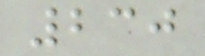230
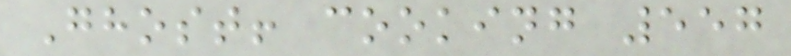Ghost! cooking 557
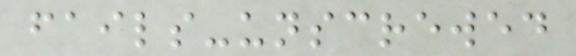fails-unscrewed
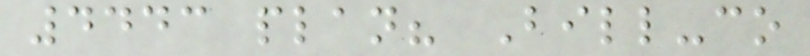4443 plan? Bill-co
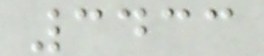3433
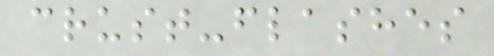crust-flashes
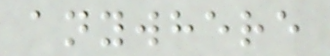anywhere
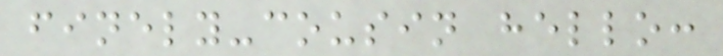finely-cousin hello:
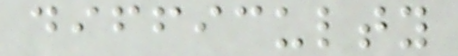difficulty
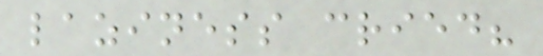laziness cried?
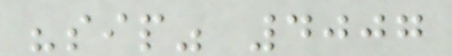"sip" 4007
